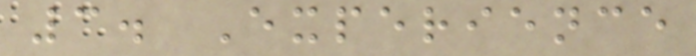3. Experience
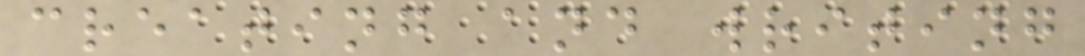creating and writing
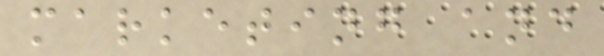marketing and
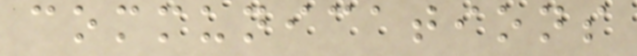communications
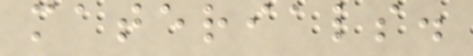materials.
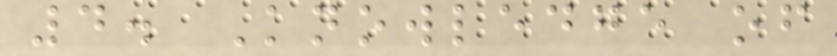4. Knowledge of
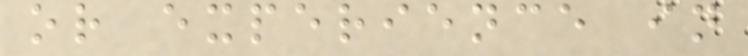or experience in
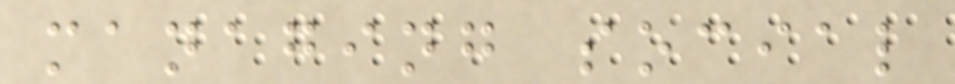managing social
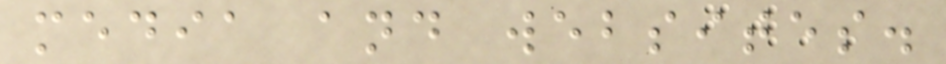media and websites.
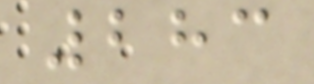283
